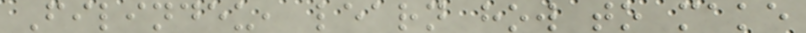Filindeu, learn how to make
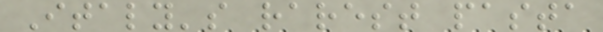Italy's rarest pasta
